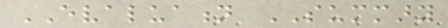EVALUATION SUMMARY
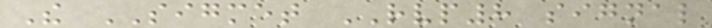The SIGMET RVP8 signal
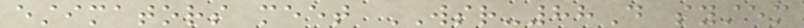estimators meet WSR-88D system
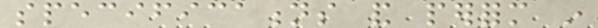specifications and perform in
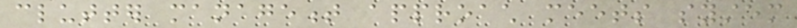clutter management approach meets system
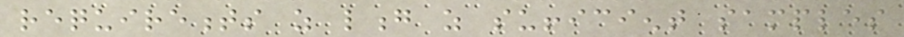requirements as long as sufficient samples
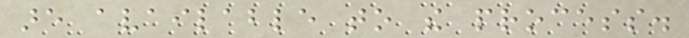are available to the process.
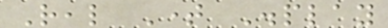Real Time Display
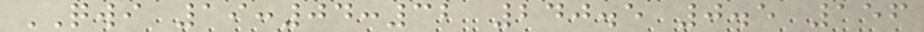QWI 19:04:32 240.5 0.5 156
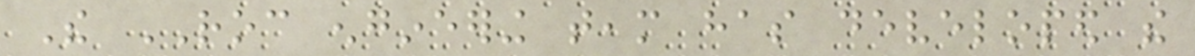The ROC engineering team has developed the
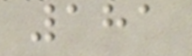181
